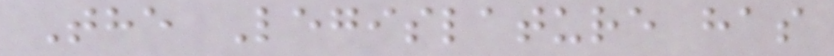The Legislature has
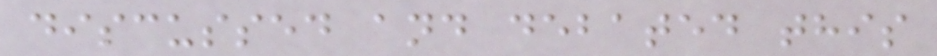discussed and debated this
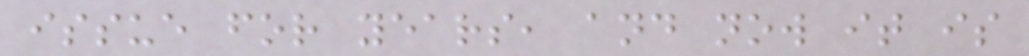issue for years, and now it is
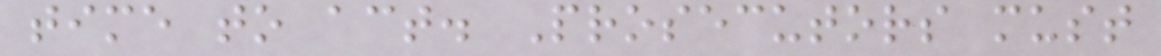time to act. Prosecutors must
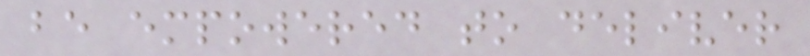be empowered to deliver
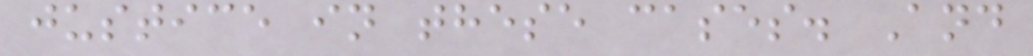justice in these cases. And
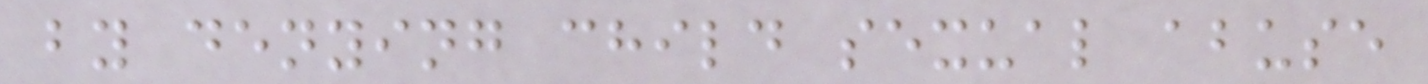by denying child sexual abuse
